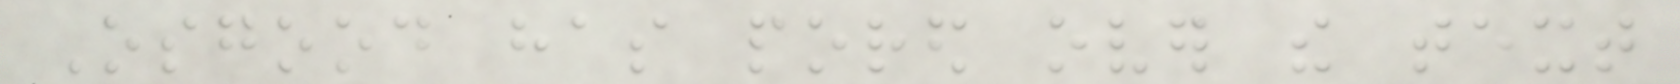Osgood has pored over the text
